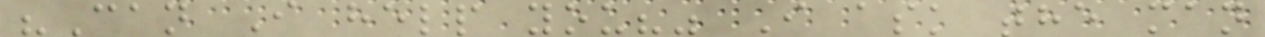"Can I help you?" I ask the man
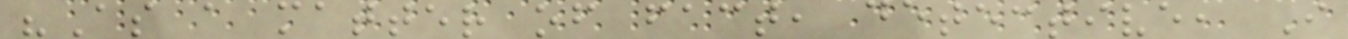"As a matter of fact, detective, I
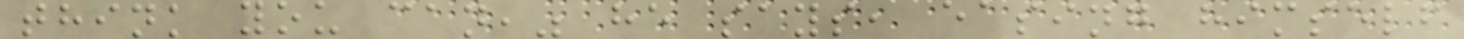think you can," he says, easing himself
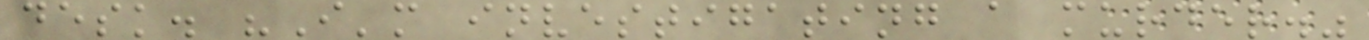desk. "I'm investigating a murder."
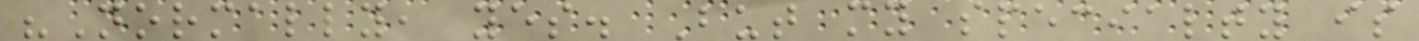"Normally, yes. But my specialty is
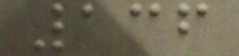136
